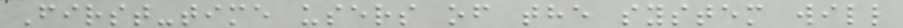First-time users of the system will
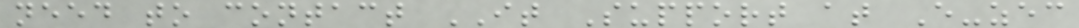need to contact IT Support at E-zec
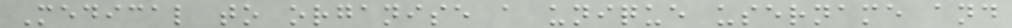Medical to organise a unique username and
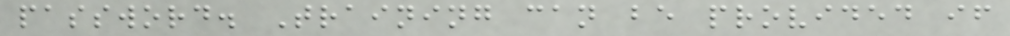password. Training can be provided if
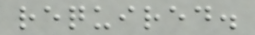required.
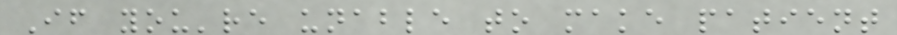If you're unable to make patient
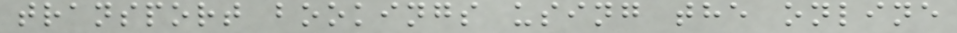transport bookings using the online
